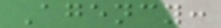Agency:
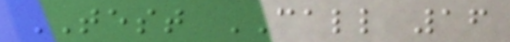TEST CALL 16
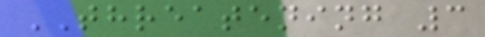THREATENING 3
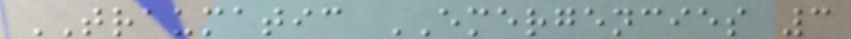TRAUMATIC EMERGENCIES 3
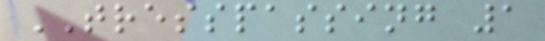TRESSPASSING 1
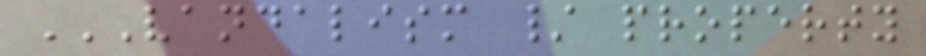VANDALISM / PROPERTY
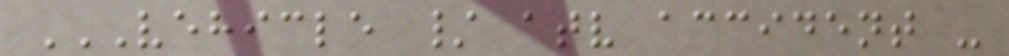VEHICLE / ATV ACCIDENT -
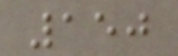150
